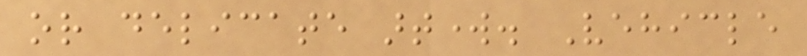or delicate artwork. Vehicle
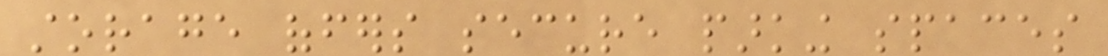storage offers secure parking spaces
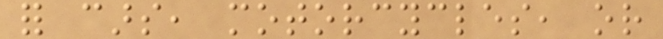for cars, motorcycles, or
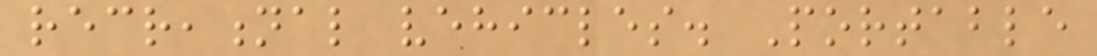recreational vehicles. Portable
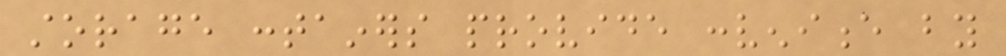storage containers provide convenience by
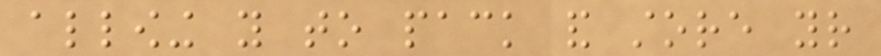allowing you to pack and store your
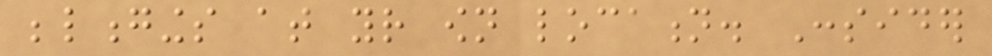belongings at your own location. Consider
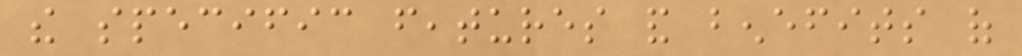the specific features and benefits of
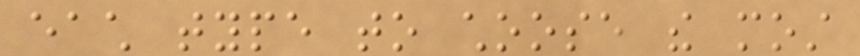each type to choose the most
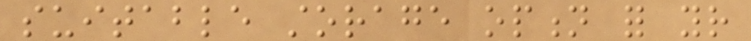suitable storage option for your
